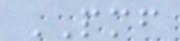PMF
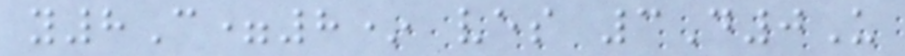y8C=8* ves 3D0U
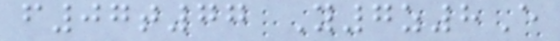f07t77 Y7z8E
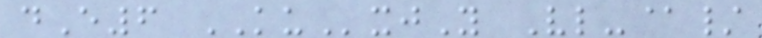dE6 KUxjY Vl-@/
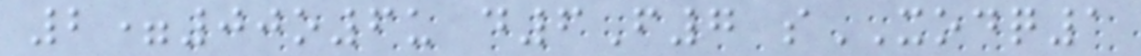2=00o6u d6F7 sXODQ1
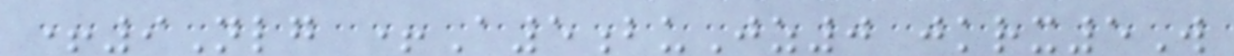+9Nlg +A5buJz0 jkrx5W
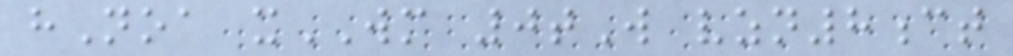hNoa xWM 0tW vzn8ct
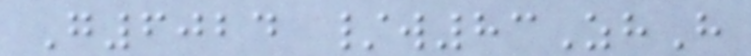G6024 /w83ZhH
